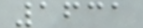1631
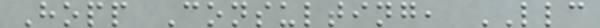Hopp Consulting, LLC
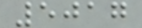5017
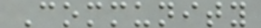Community
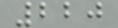220
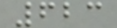623
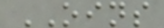OINS
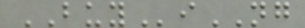BUYiNG
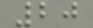20
